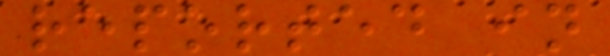reported in
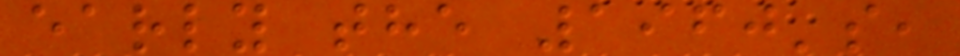early the 1960's,
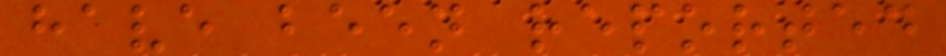have been reported
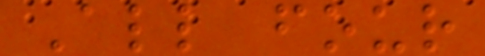All four
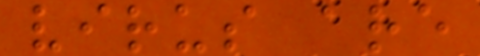virus are
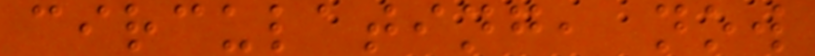circulating, now
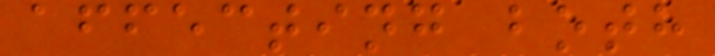affecting both
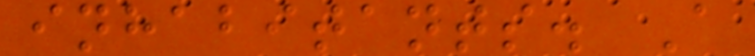inhabitants. A
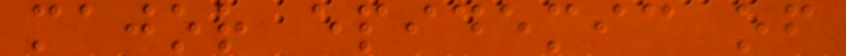major epidemic of
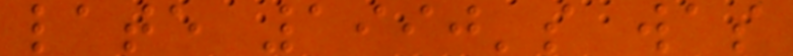late 1990's was
